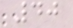40
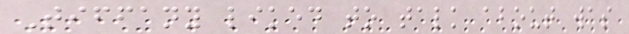Tiffany liked to talk about was
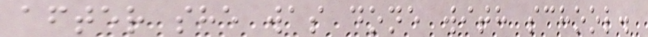after she was done with school.
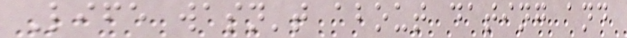Life wasn't about dating and
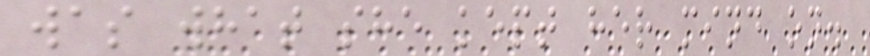was what she kept her mind on.
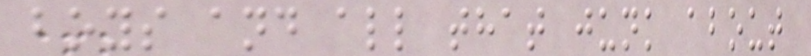boys and all that junk about
